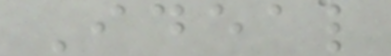Ideal
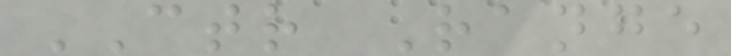CTR Range
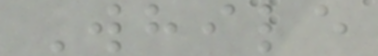While
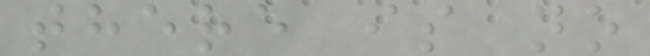there is no
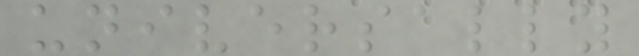universally
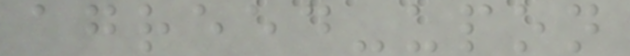agreed-upon
